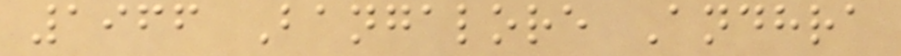1966 Bangalore Andhra
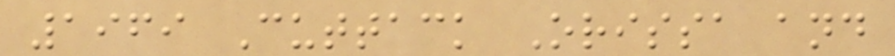1969 Cuttack Orissa and
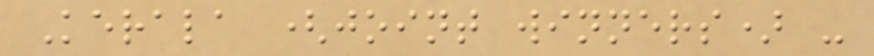Kerala (joint winners) -
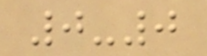0-0
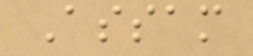Assam
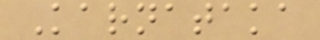Karnataka
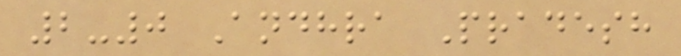2-0 Andhra Pradesh
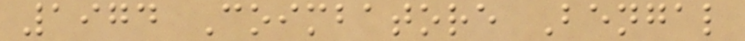1974 Coimbatore Bengal
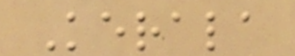Kerala
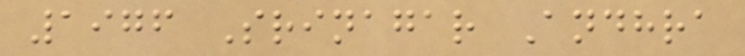1976 Srinagar Andhra
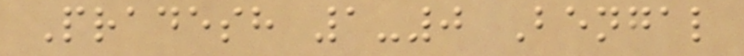Pradesh 1-0 Bengal
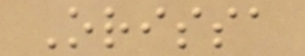Orissa
